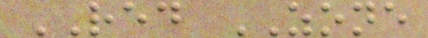RED ZONE
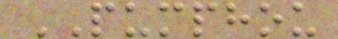PUMPHOU
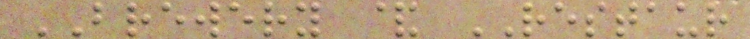BREWERY & RESTAUR
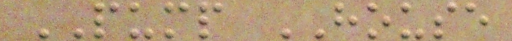PUMP HOUSE
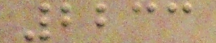2233
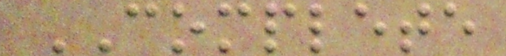COMPLETE
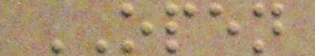OPEN
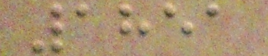1851
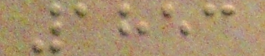1853
